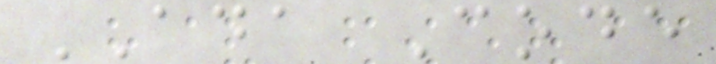ADA Code
